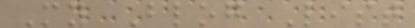My Blog List
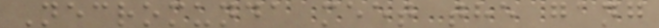Necromunda meet the gang
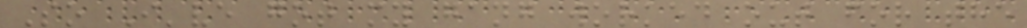So I've got my gang worked out for the
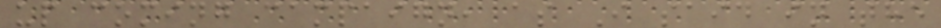up coming campaign, as I said in the
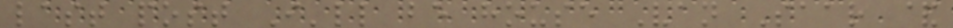last post I'll be house Van Saar &
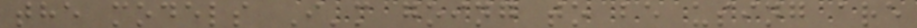the models I'm going to be using are
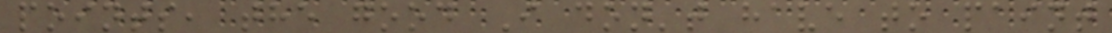points, the good I don't have to paint
